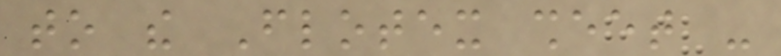to the Flotex sheet -
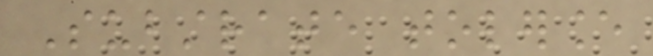Substrate tolerance
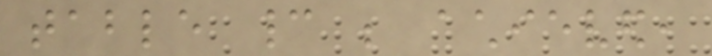table cannot be achieved,
